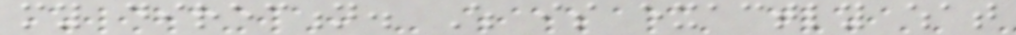my direction. Which is exactly what
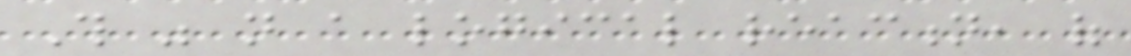This was not a logical reaction, of
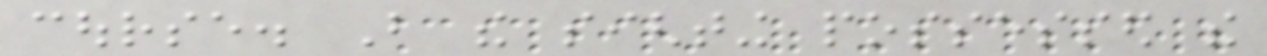course. But the sighting possessed the
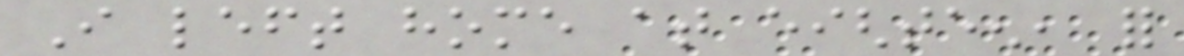I left home at eighteen, for
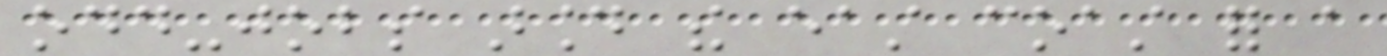odd-jobs around the east coast for a
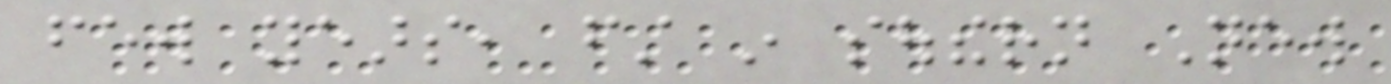few years, first in southern New
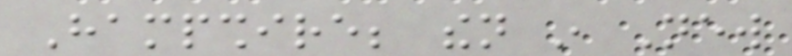Hampshire; then in New
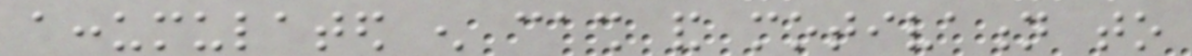accumulated enough cash and motivation to
